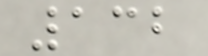132
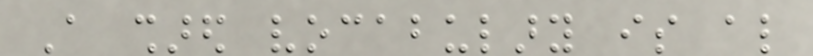A shared vocabulary is also
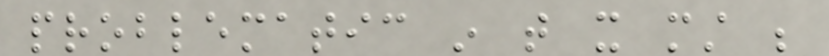problematic in that it must be
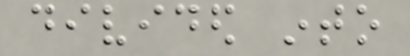divided into
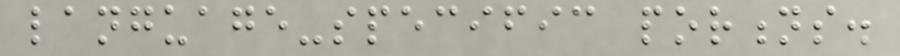language-specific portions.
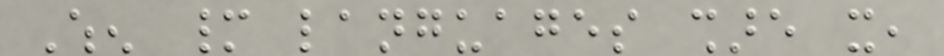When many languages share it,
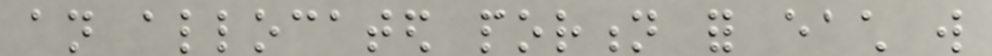an allocated portion for each will
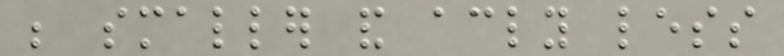be smaller and accordingly less
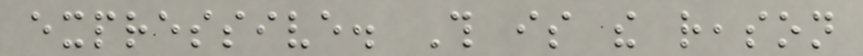expressive. This is the reason
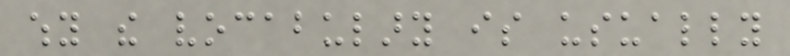why the vocabulary is usually
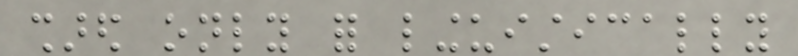shared only for linguistically
